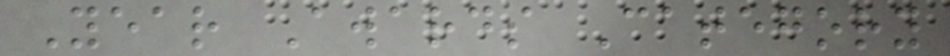Year Awards Category
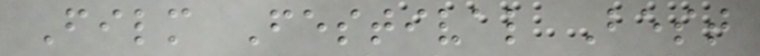Film Festival Best
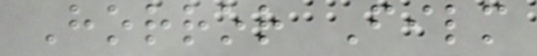Horror Film
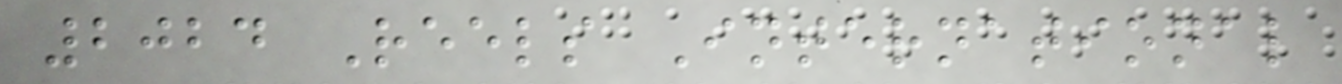2024 Reels International
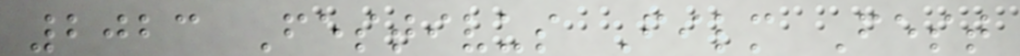2023 Festivus Film Fest
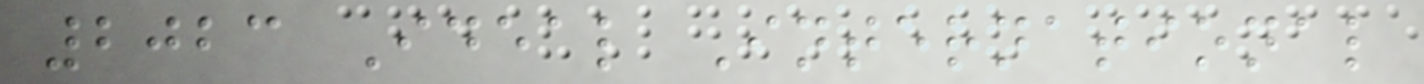2023 Ideal International
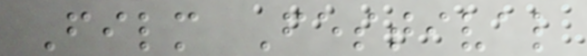Film Festival
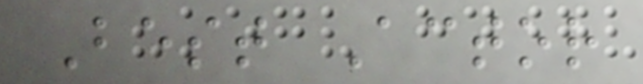Best Actor
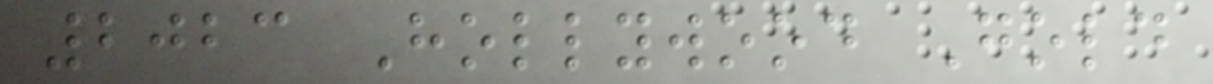2023 Hollywood Gold
